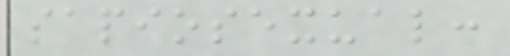sapiosexual:
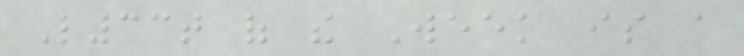L33t of the Week is a
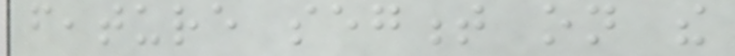feature segment on the
